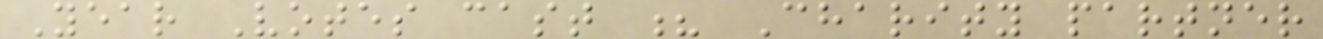Year Votes cast ? Charity partner
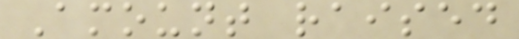Amount raised
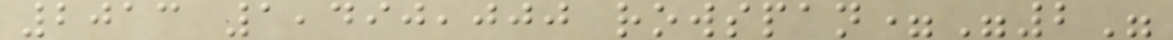2013 1,490,000 rowspan="2"
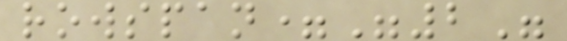rowspan="2"
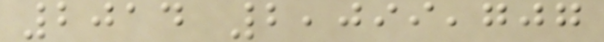2014 2,099,707
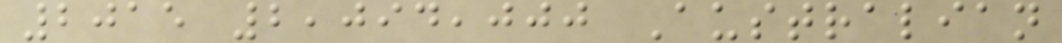2015 2,094,000 Australian
